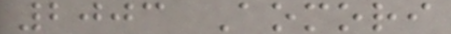2003 Aomori
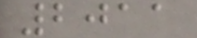2011
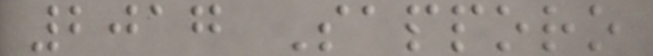2017 Sapporo
